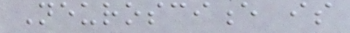Neuroscience is
